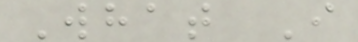What I
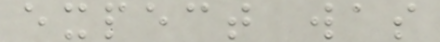expect was
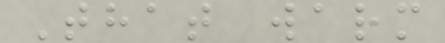That warm
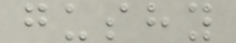gushy
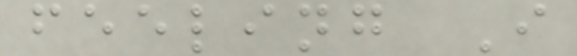feeling I
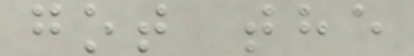got the
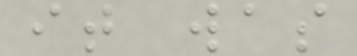it was
